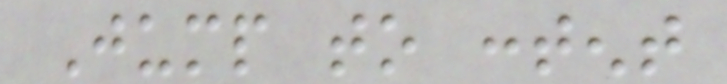Jump to content
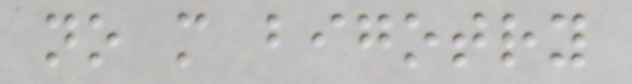no more bigotry
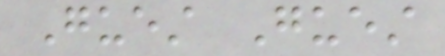Guest Guest
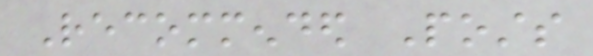Recommended Posts
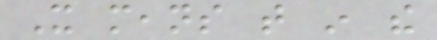It means that in the
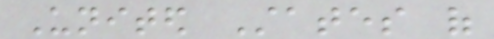United States of
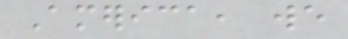America, we
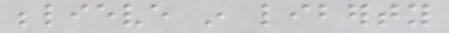believe in liberty
